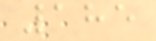185
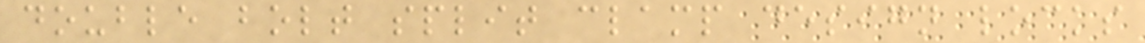double bolt split clamp design locks
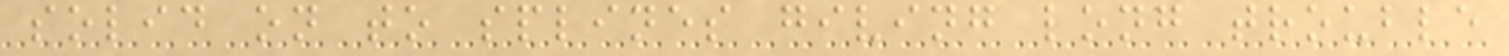solid on to splines giving long trouble
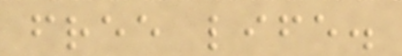free life.
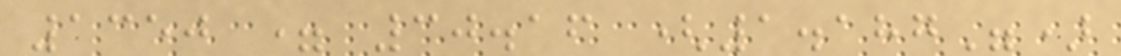1350 = 30.16 (1.187")
